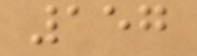157
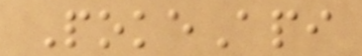PokeApi
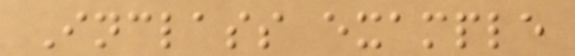Inclass example
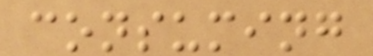consuming
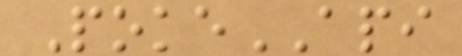PokeAPI
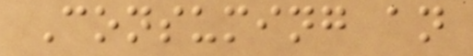Consuming an
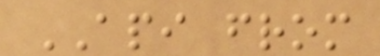API from
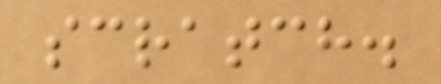scratch.
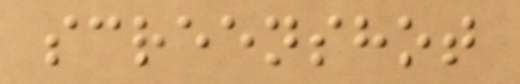screenshot
